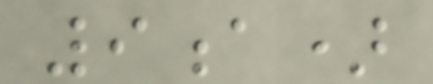9a)
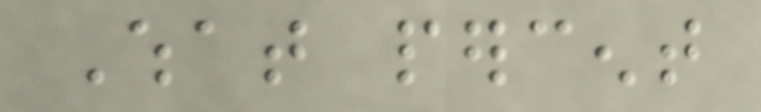What percent
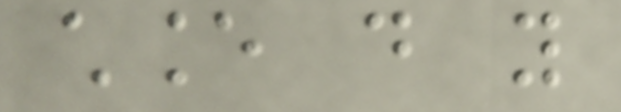chance do you
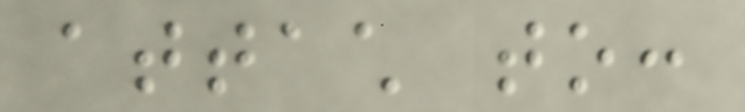attach to:
